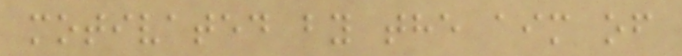motivated by the aim of
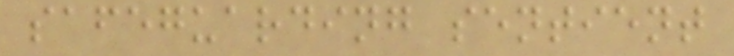safeguarding sentient
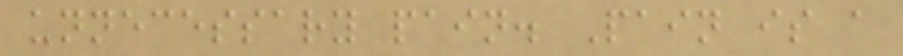unnecessary pain. Pain is a
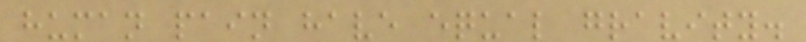human pain have equal gravity.
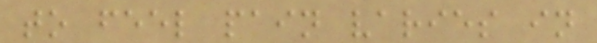to feel pain varies in
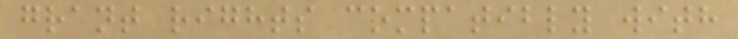grant rights compatibly with
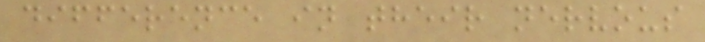difference in their nervous
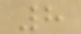8
